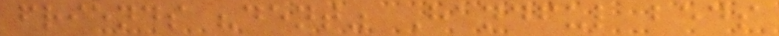friends "dent" Handful beds
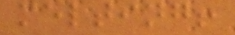melting!
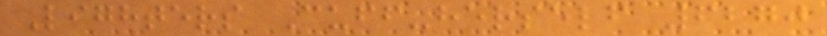Lighters Cuff-herself 6270
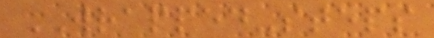WRAPPED-steps
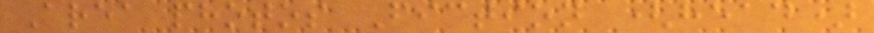Area photos Fiction (head)
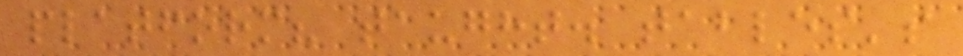platform? taught. tables's
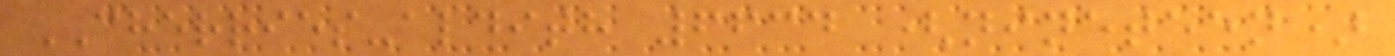CHERRIES-aldith 6634 (nineteen)
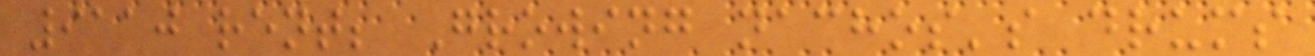9110 rent; Growing nachos's drums
